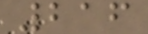216
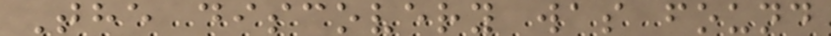The discovery was found
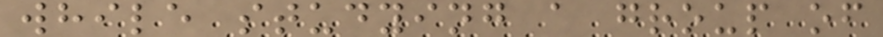while studying a group of
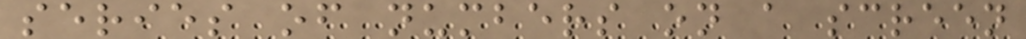series of numbers on a screen
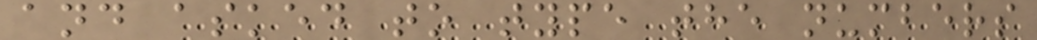and asked to type the numbers
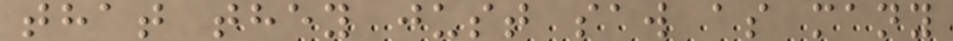that they just saw as many
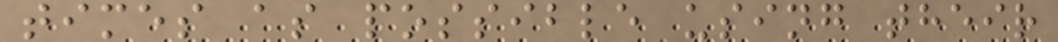times as possible using their
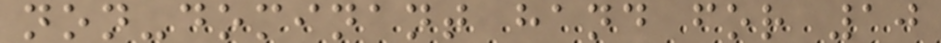non-dominant hand for 10
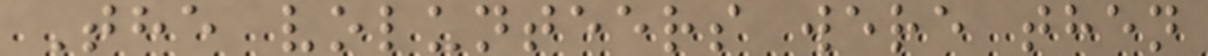The volunteers were then
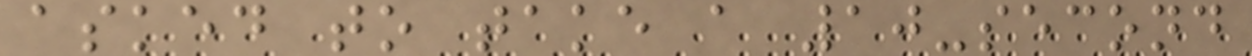asked to take a 10-second
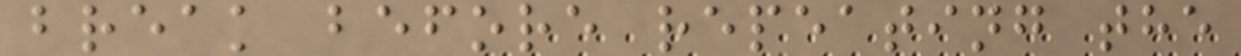break before repeating the
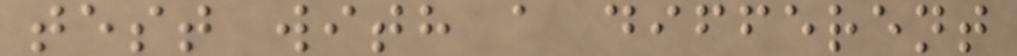test with a different
